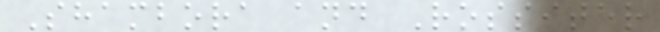Shambora and Rossiter
